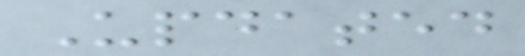Updated
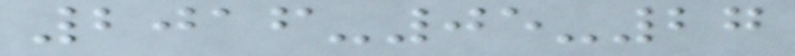2016-05-27
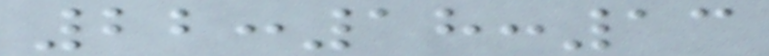22:18:13
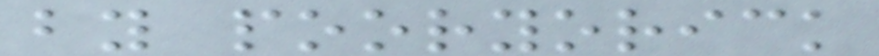by pooryorick
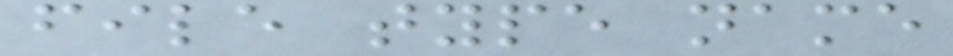file type name
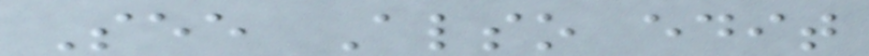See Also edit
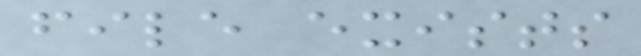file exists
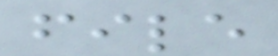file
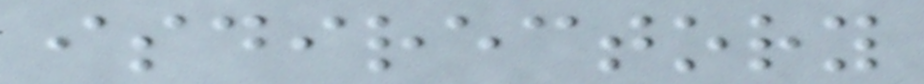isdirectory
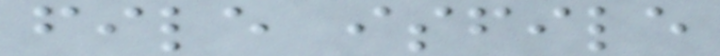file isfile
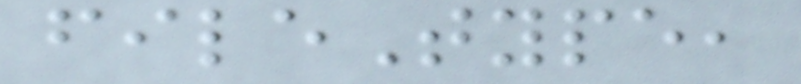fileType,
